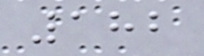182
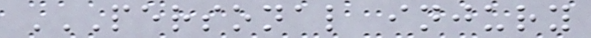PERSONAL INJURY
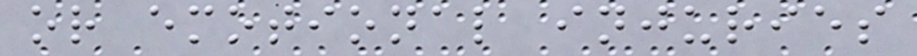or emotional injuries
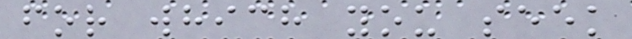for which you seek
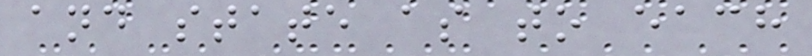and state as to each
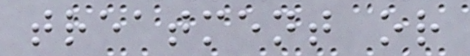treatment or
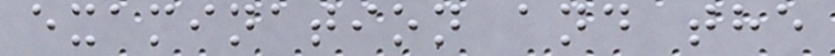examination and the
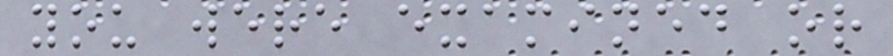you were examined or
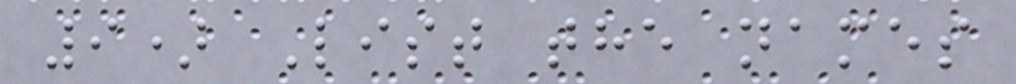9) List the names
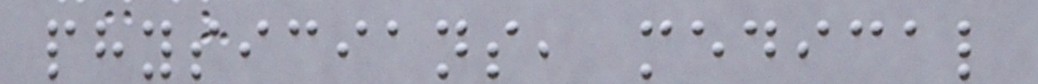physicians, medical
